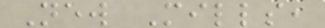New Mills,
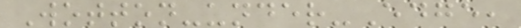Wotton-under-Edge,
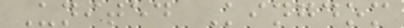United Kingdom
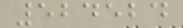524524
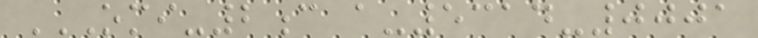OMI-2C A-5314-0001
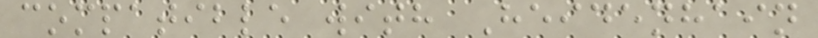compatible with Heidenhain
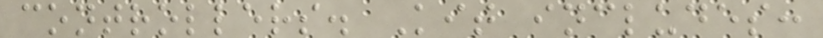controllers. Kit includes:
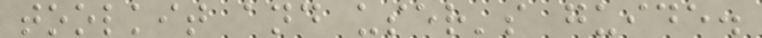toolkit and user's guide.
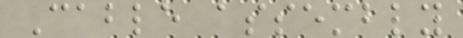Cable assembly
